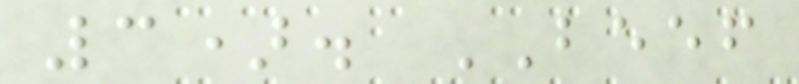3). BEEF
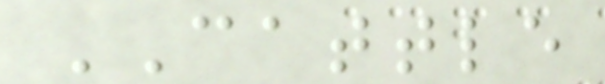CATTLE
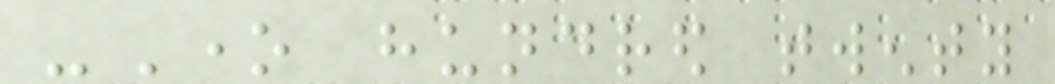-One hundred twenty
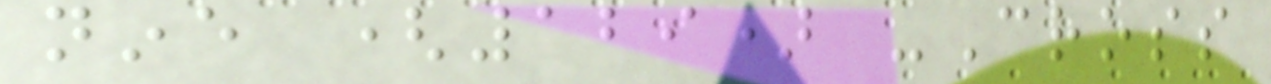nine (129) -Cross
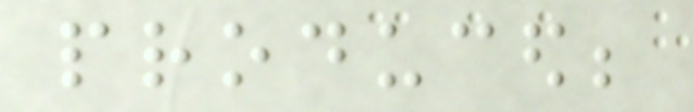produced;
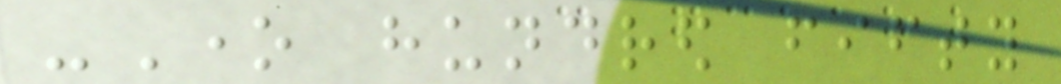-One hundred fifty
